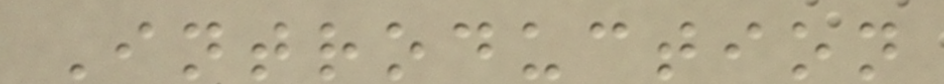Introduction
